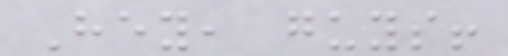Hey, guys!
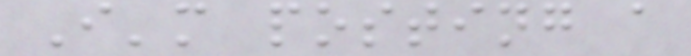I'm posting a
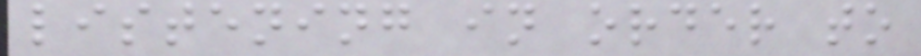listening in order to
